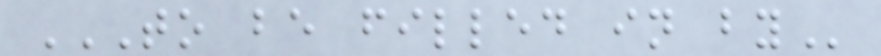TO BE FILLED IN BY
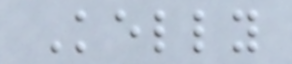Kelly
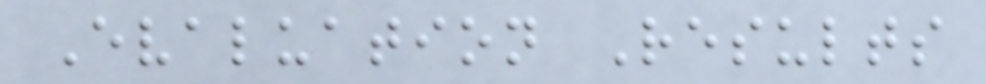Evaluation Results
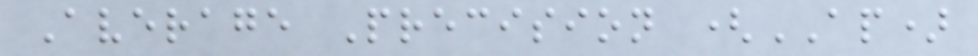Average Precision (AP)
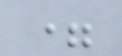=
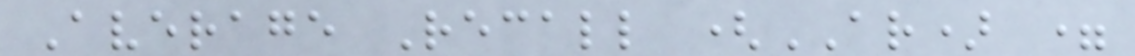Average Recall (AR) =
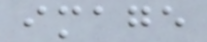image
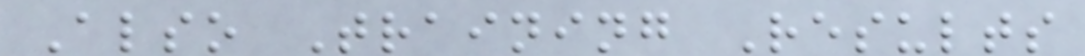Also Training Results
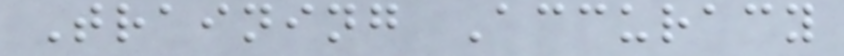Training Accuracy
